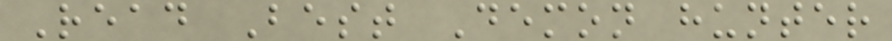Read Best Demon hunter
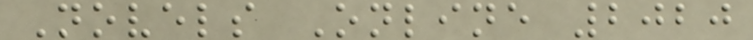Novels Online 2020
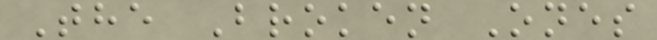The Broken Ones
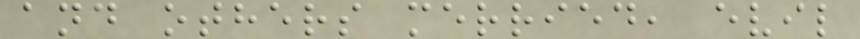and others merried, evil
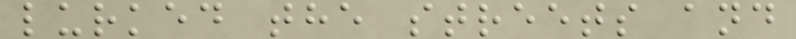lurked the streets and
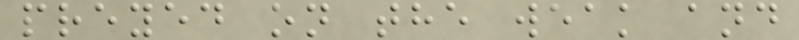preyed on the weak and
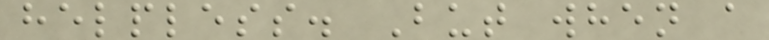helpless. But when a
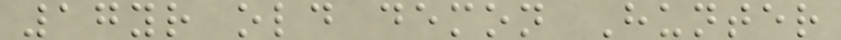17yr old demon Hunter
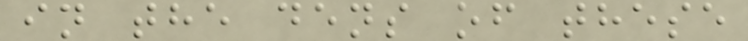in the dens of these
